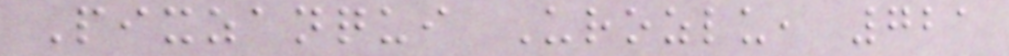Pixzanqui Urozlu, 721
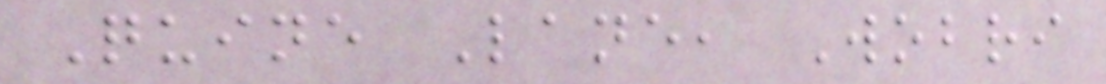Quine Lane, Wobri
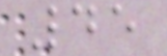45
